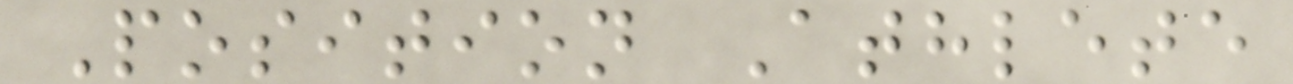Position Athlete
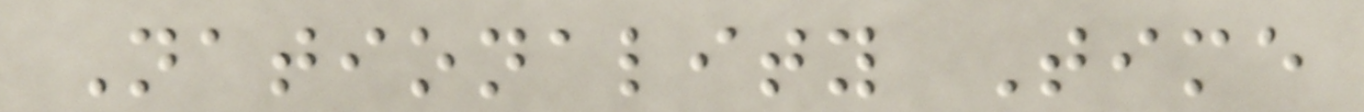Nationality Time
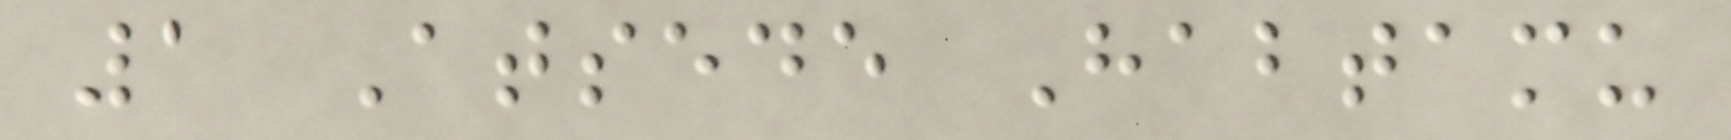1 Atsede Habtamu
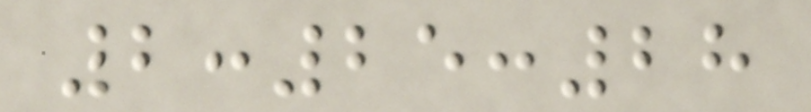2:25:28
